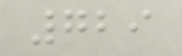729
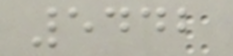5442
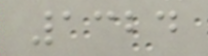1324
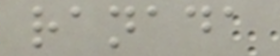ranada
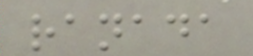ranada
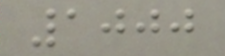1000
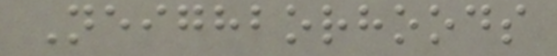Neighborhoods
